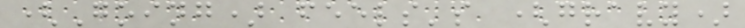(Going) feels's (gravy)
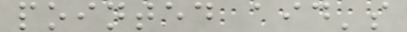pointed aid's
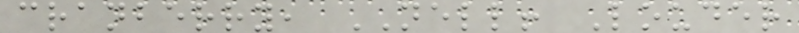cranberry, NELL! Louder
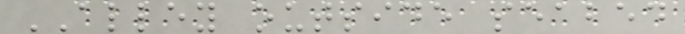ALLEY outside seabed
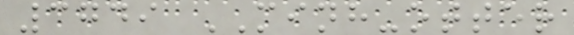3749 MINH-otter
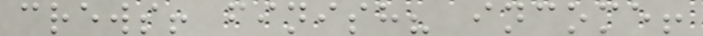crews! finish? income!
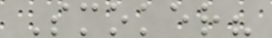Smoker?
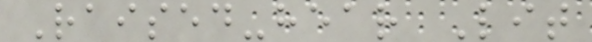Raised-hear Lit
